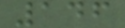146
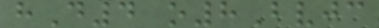hD4 o8Bvjc
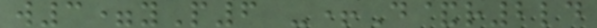w3=yP6 -+D&r2ld
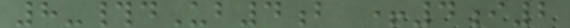8-#dUb4b +4i2
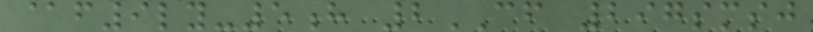@f9ly-5h 2CF 297smsj
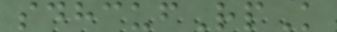sdhcufRpK
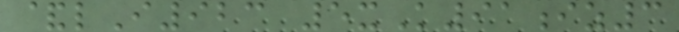&lI923 5xK91iz3
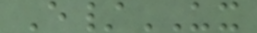E/UX
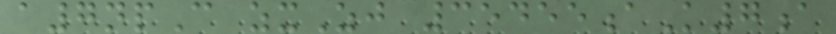a7npC zxZj 35455aK7a
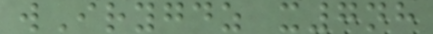wIrygdz x7nh
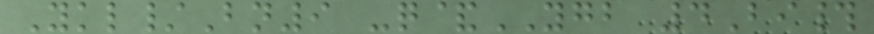Ykl/Bn9 -q&YGB 4Bi#
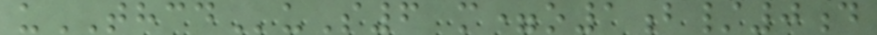uTHCDuS6 m=o1b/0d
